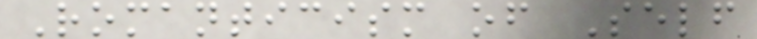Romanticism of Self
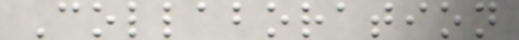Collaboration
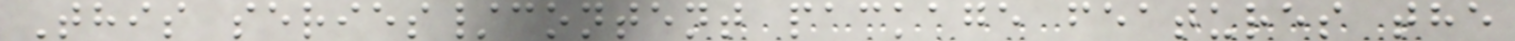This series/content package features the
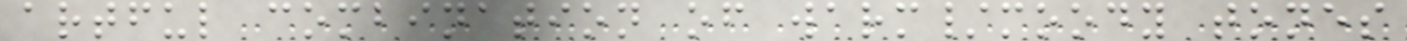artful combination of warm/moody tones
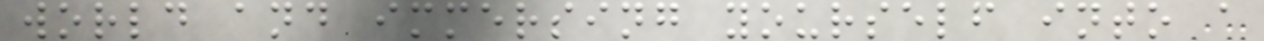world and immersing yourself into a
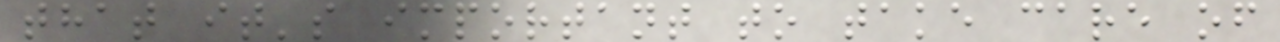that it's important to take care of
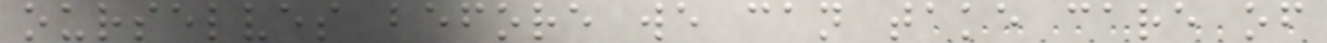ourselves before we can take care of
